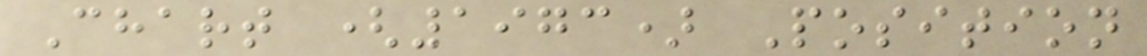Chart (1973) Position
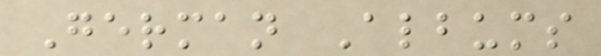German Albums
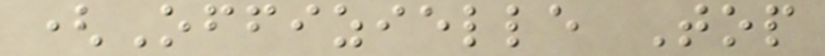(Offizielle Top
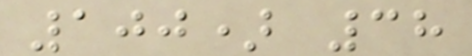100) 38
